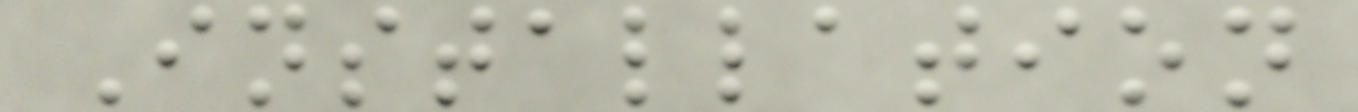Installation
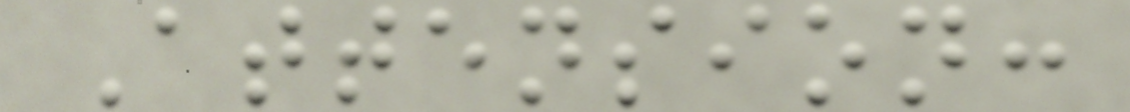Attension:
